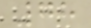78
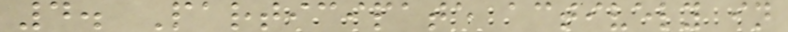4. Participate actively in
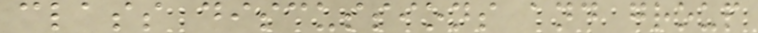class discussions and group
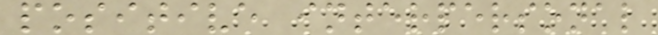positive interpersonal
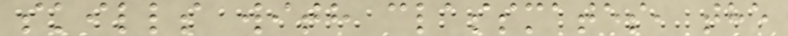skills with classmates, the
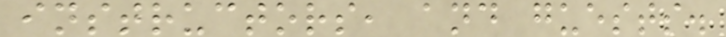instructors, and guests.
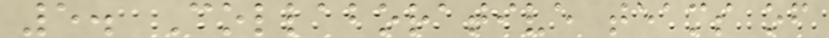5. Collaborative teams of
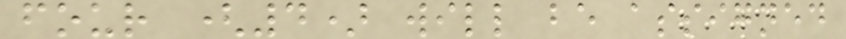four (4) will be assigned
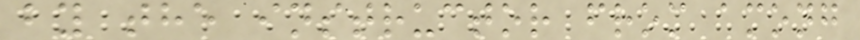by the instructor from among
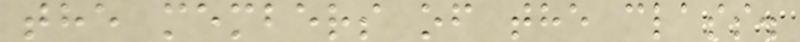the members of the class.
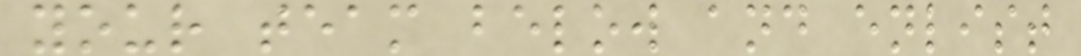your team below and enlist
